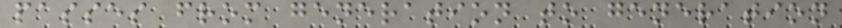passes from generation to generation
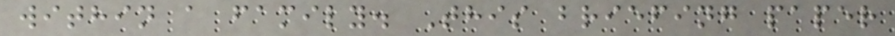within a family. This briefing paper
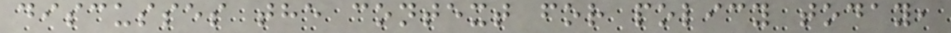discusses the context for policy today,
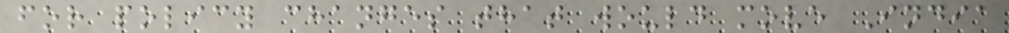for policy changes that would move India
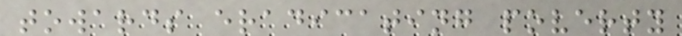towards eradicating poverty
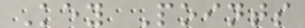Key Points
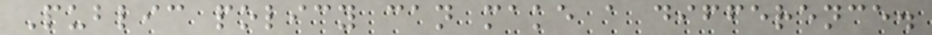Public policy can make a difference.
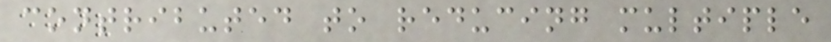contributed to reducing multiple
